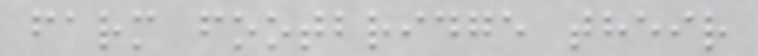farm footbridge their
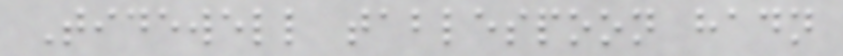Tidewell tablespoon hadn
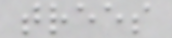trees
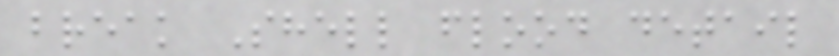break Shell flood detail
